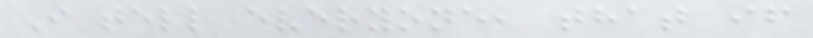I tell everyone, that if
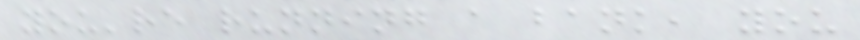you're running a bank, you
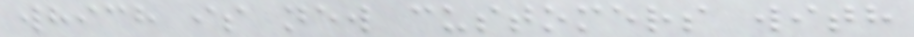which is new customers with
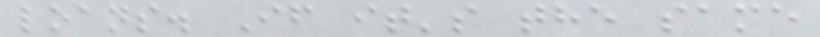loans. If it's the same
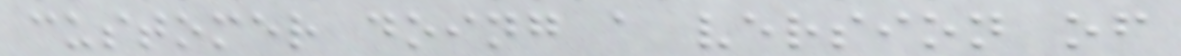customer doing a version of
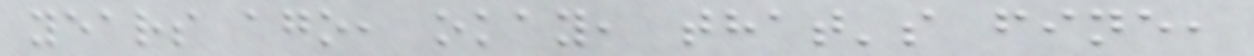years ago, okay, that's fine,
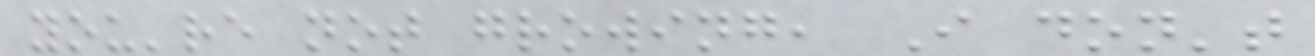you're not growing, I don't
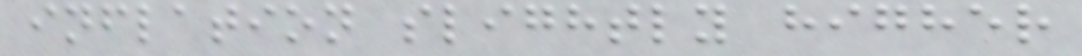inflation slightly higher
